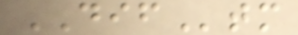DIFtm
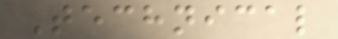Technical
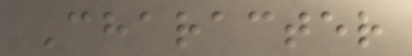Character
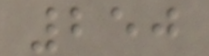250
